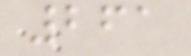261
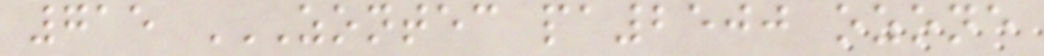715 ZONTEC PA2500 OZONE
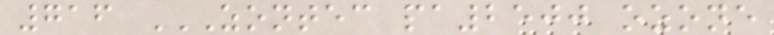716 ZONTEC PA2500 OZONE
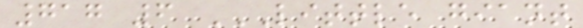717 6 LITTLE GIANT
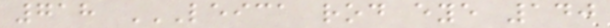718 LEICA ROD EYE 140
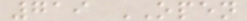719 OPEN
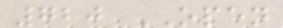720 OPEN
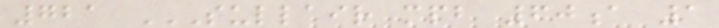721 SULLAIR MPB 60A 1
